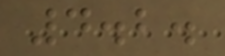4.2.
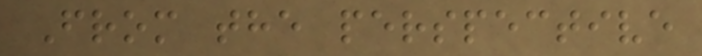From the perspective
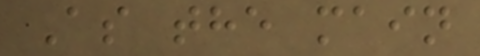As the main
